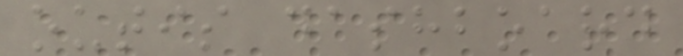outis dashboard
